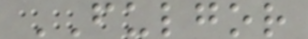FULGOR
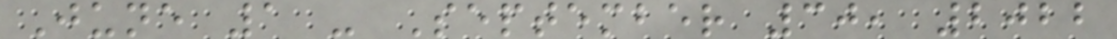June 1 - September 30, 2022
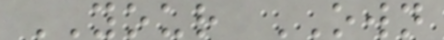YOUR OWN
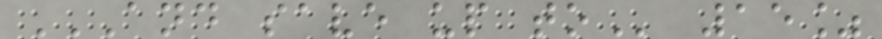AND SAVE UP TO 15%
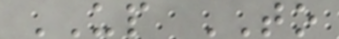UP TO
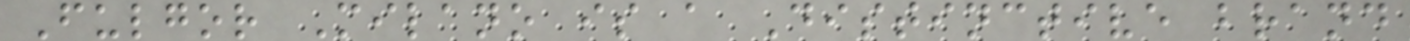Fulgor Milano is a Distinctive brand
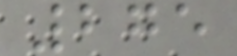275
